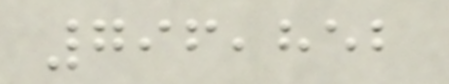796,852
